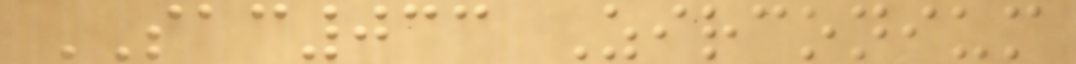SAC033 Zirconium
